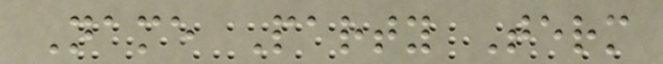Name Party Term
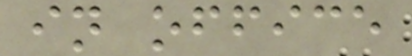in office
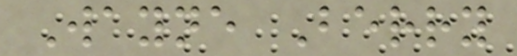Wayne Berry
